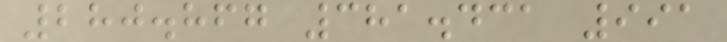280.867 381.431 991
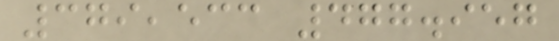379,533 477.957
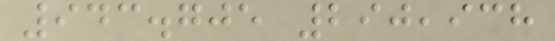943.705 290,938
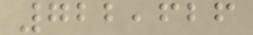722,626
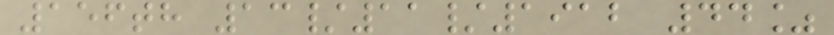156th 13/11/1912 44%
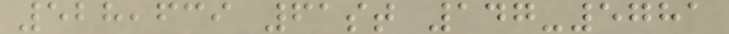528,639 61st 147-5781
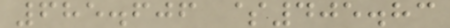685.606 $405.83
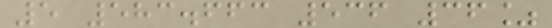5 583.663 536 36%
